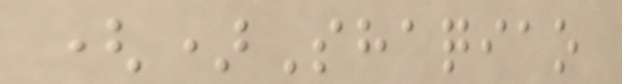()Shaqiao
